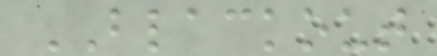BLACKOUT
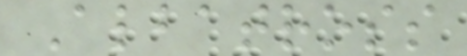Albatross
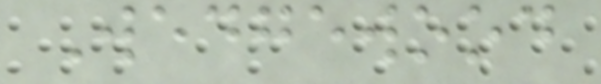Wedgewood
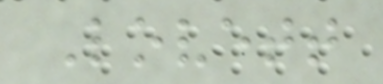Lovett
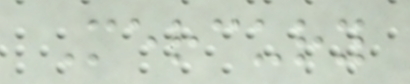Mercury
